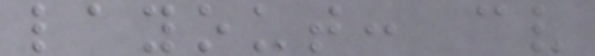layout: cv
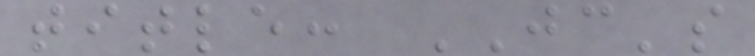title: JC's
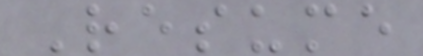Resume
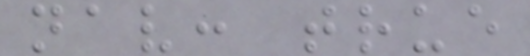nav: true
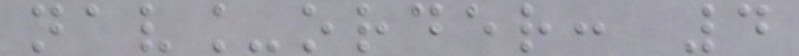nav_order: 4
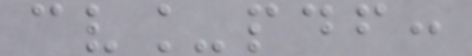cv_pdf:
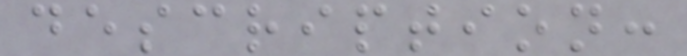description:
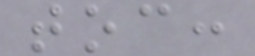toc:
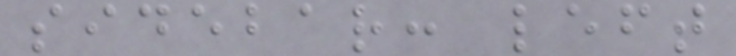sidebar: left
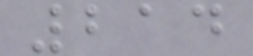214
